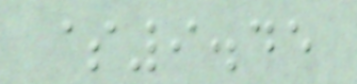$9.45
